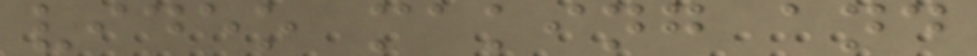video making and
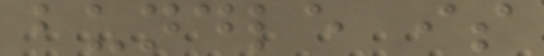bundle is
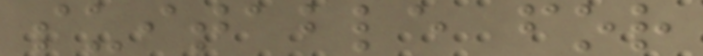suitable for
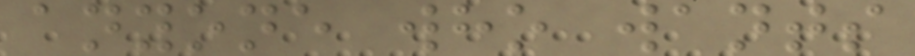anyone who wants
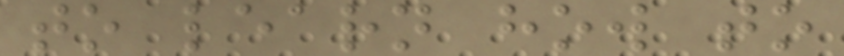to learn how to
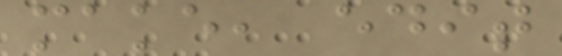make, edit
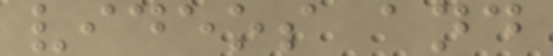videos and
